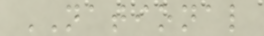NATIONAL
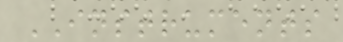INSTRUMENTS
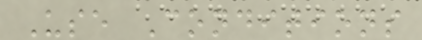Use Conditions
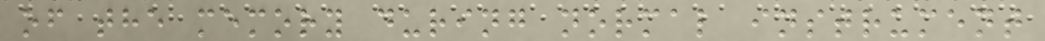of the memory during normal instrument
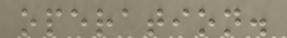operation.
